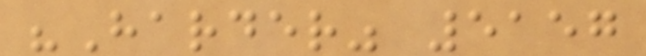"Harder" 5157
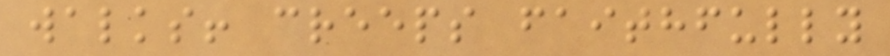walks! creeps faithfully
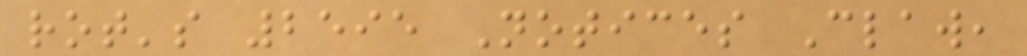rot's 2595 Notices Claw,
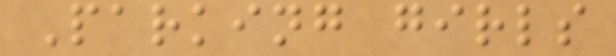Parking girls
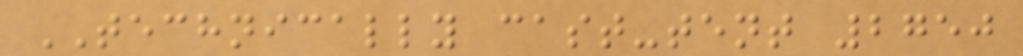TECHNICALLY cast-tent 2750
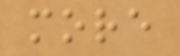more
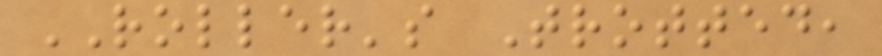ROLLER's Trotted,
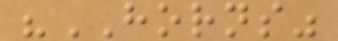"HORNS"
